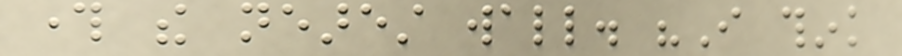through the nearest wall. "I think
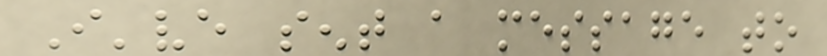I've sent a message to
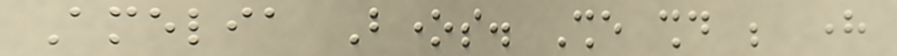Amelia Bones. She should be here
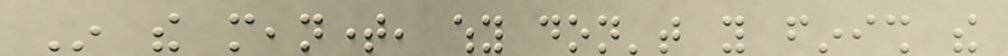In the meantime, why don't you finish the
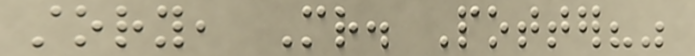story, Mr. Potter?"
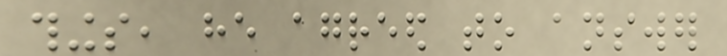things, he agreed to answer
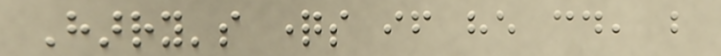Harry's questions if he could, but
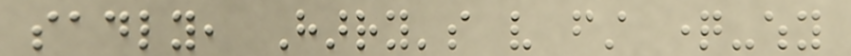sadly, Harry's very first question-why
